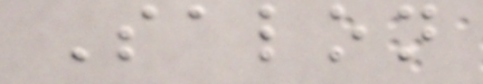Salon
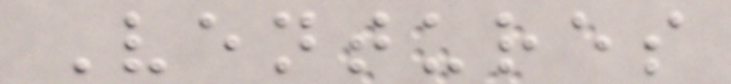Ventures
